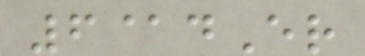6@dEr
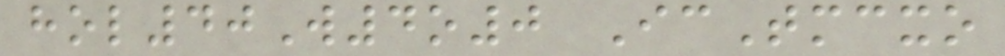hol40W4o0 IcTmcxo
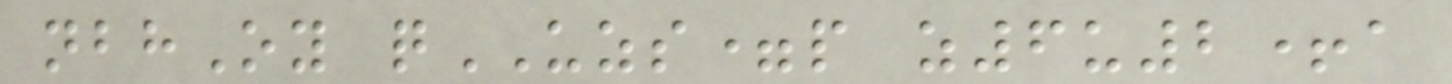nbhOy qUZS=p z6u2+a
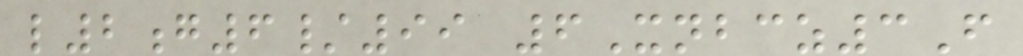l2g6/99 6Xnbcz3F
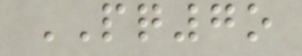PQ7o
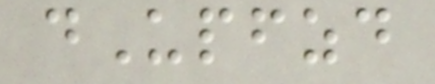dUpfzd
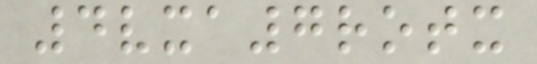4vxa7rotx
